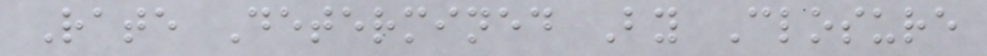Rate Determined By Closure
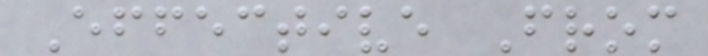Effective From
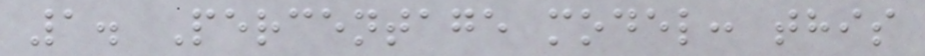1. Percentage model: this
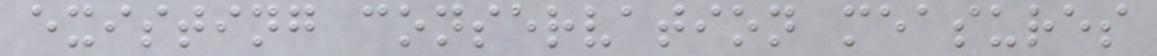existing conservation measures
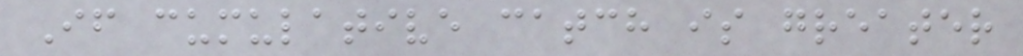If cumulative catch is greater
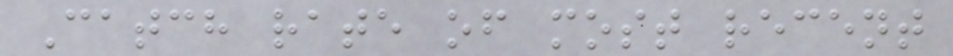Catch rate of most recent
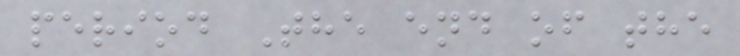period The end of the
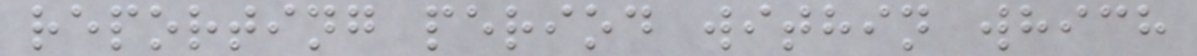reporting period within which
